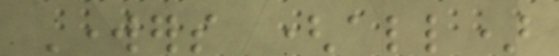Workers (all)
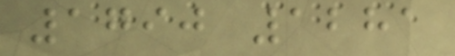1790 1281
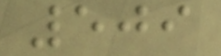509
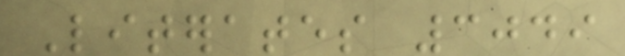Literates 3049
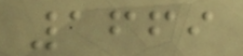1669
